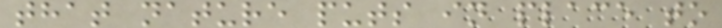that nature puts in place to
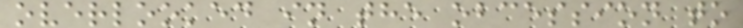overlooked in the obcession to
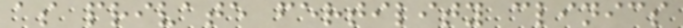as private fertility clinics
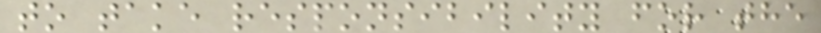to take responsibility for the
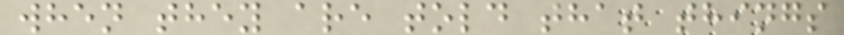when they are told that things
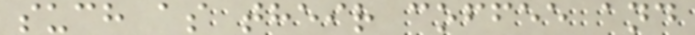such as their coffee and
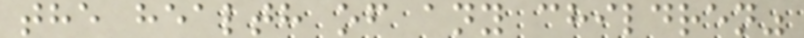the health of any children"
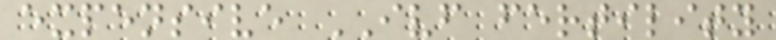expensive IVF fertility
